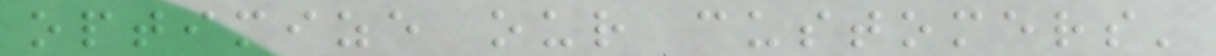optimize our customers'
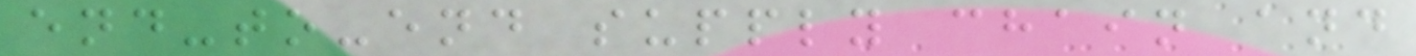end-to-end supply chain and
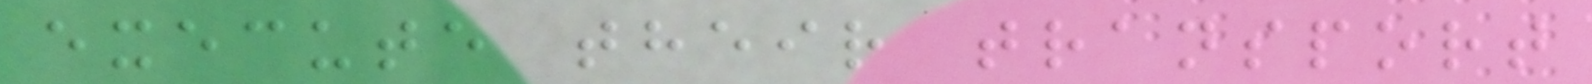execute their transport
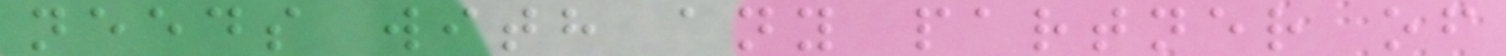needs with any partner of
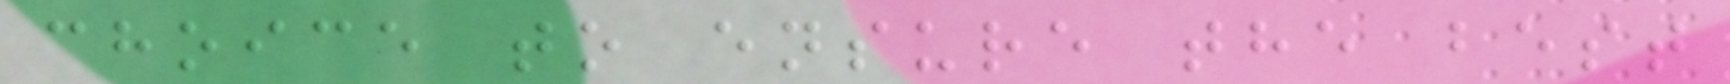choice to ensure the best
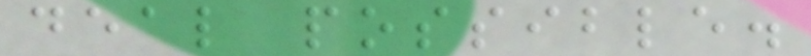deal possible.
